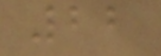22
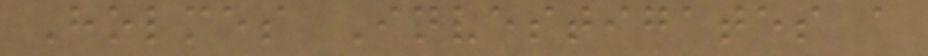Holmes Investigates a
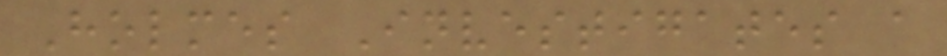Holmes Investigates a
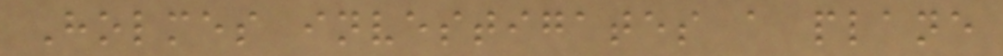Holmes investigates a plane
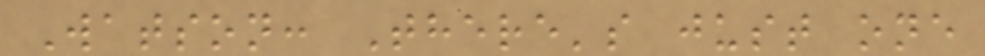Watson: There's just one
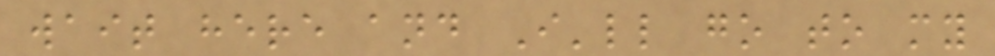wait here and I'll go to my
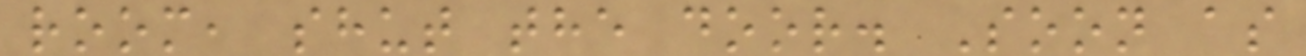room, shut the door. Soon as
